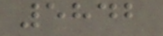5842
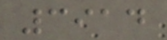3914
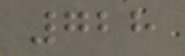728
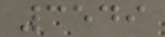3549
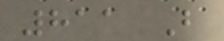811 B
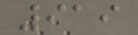919
